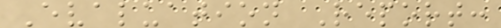Evaluation Report:
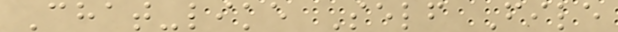Chat-like Self File
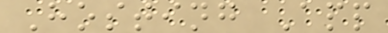Hosting App
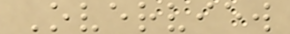Overview
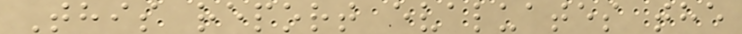This report evaluates the
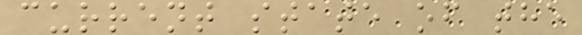current state of the
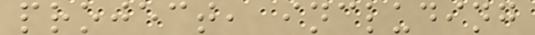project, including
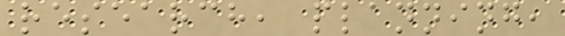research, planning,
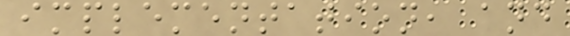implementation, and
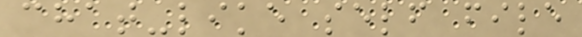chat-like self file
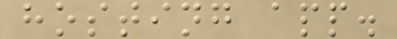hosting app.
